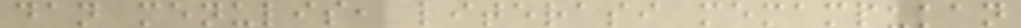dan menulis, literasi memampukan
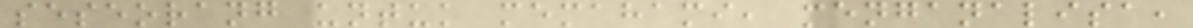seseorang untuk memahami, menganalisa,
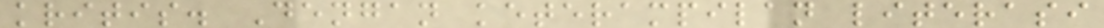kritis. Dengan keterampilan literasi
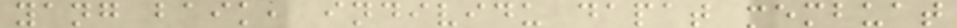yang baik, individu dapat membuat
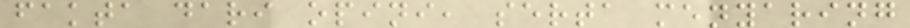fakta dari opini, serta menyaring
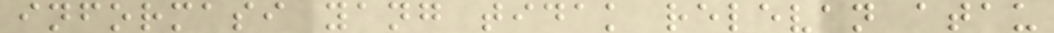informasi yang tidak relevan atau
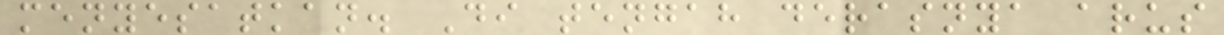menyesatkan. Di tengah derasnya arus
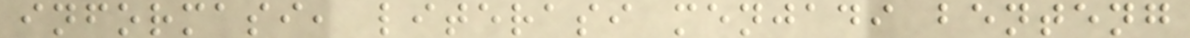informasi, literasi menjadi benteng
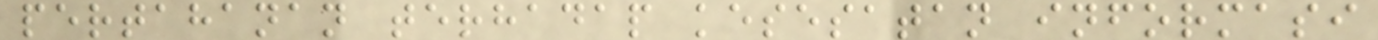pertahanan terhadap kesesatan informasi
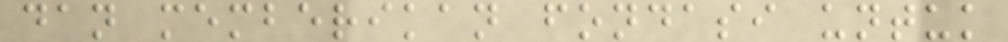dan memberikan fondasi untuk
